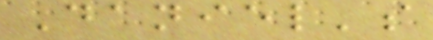Daniel's
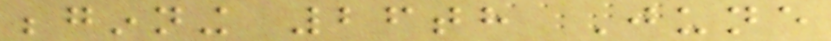beginning 26th June
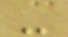-
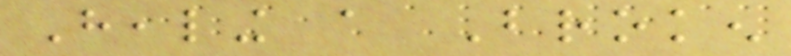Healing a Broken
